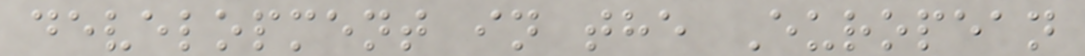development in the European
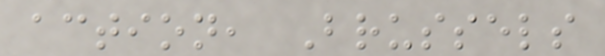action, Brussels
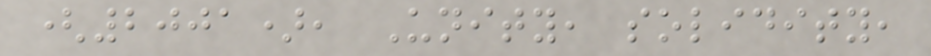(2001), Unity, solidity,
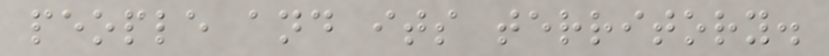people and its territory.
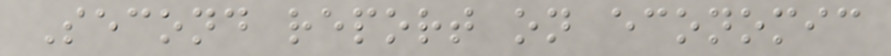Second report on economic
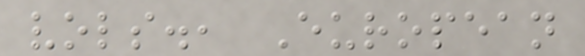vols., European
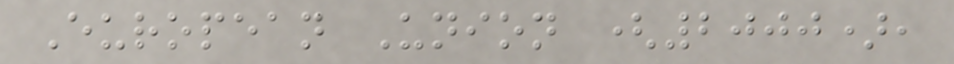European Union (2000),
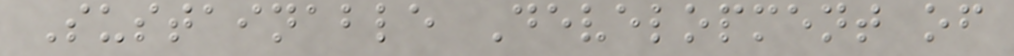Sustainable Development of
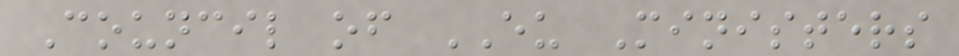Council of EU Ministers
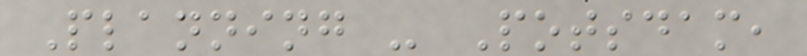Planning - Potsdam,
